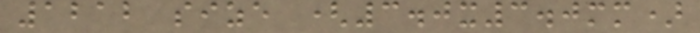1212 size (3.0x3.0mm)
